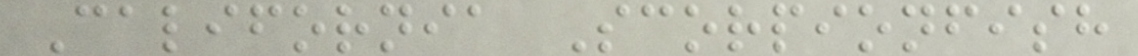California Scorpionfish
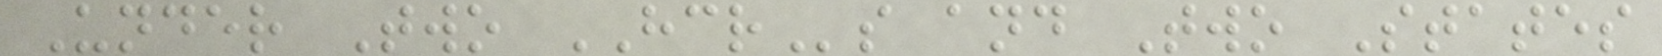Under Two HCRs and Two States
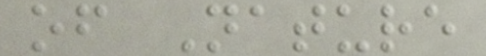of Nature
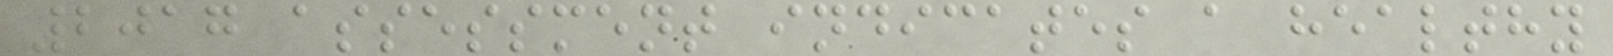2017 assessment indicates a healthy
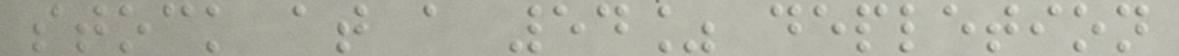stock at a 54% depletion
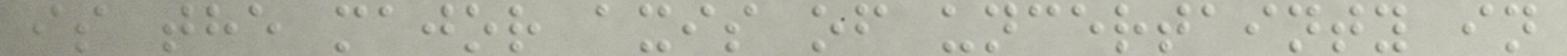is the major axis of uncertainty in
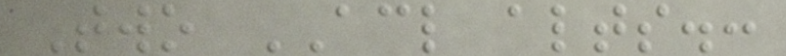Two ACL alts.:
